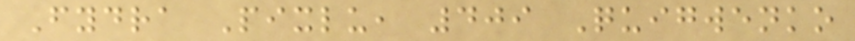Fydra Pixlu, 409 Quigwenko
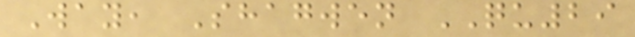Way, Shagwen QU29
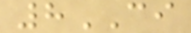8CI
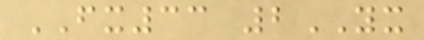FX33 2YX
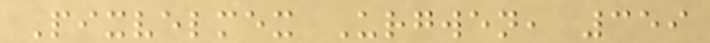Pixvelmex Urgwen, 359
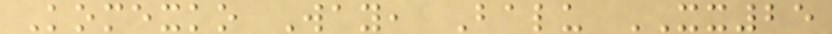Komexko Way, Balu XX25
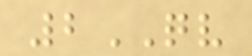2QV
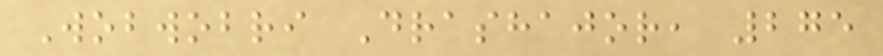Wobwobri Drashajor, 275
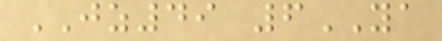JZ49 6YA
